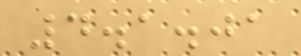4.1.01
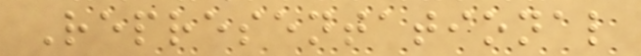Representational
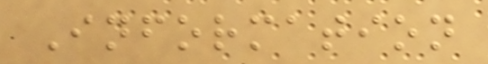Information
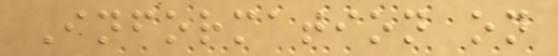Information on
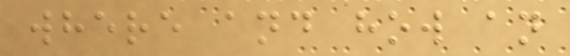where and how an
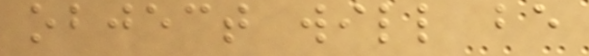object will be
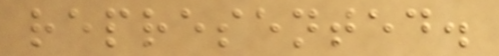represented.
